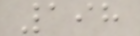198
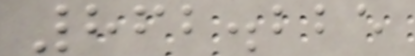862.225
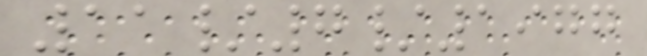11/7/1977
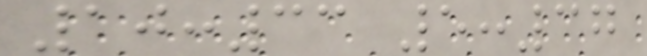10:33 5:37
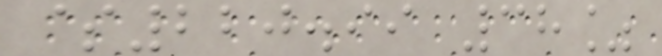$220.99 38%
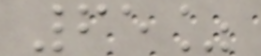65%
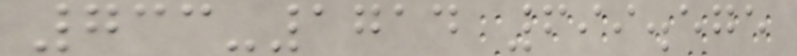733-1714 699.575
